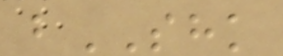bSHK
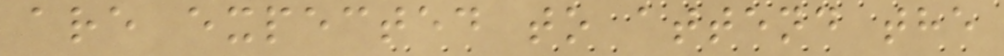are expected to attend the
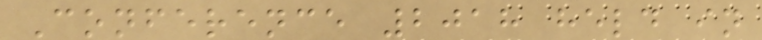Conference 2018 held in
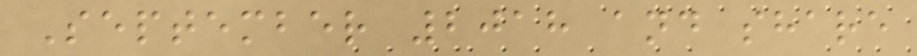September 2018 and share
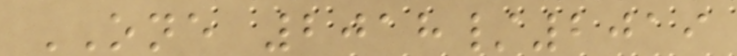ONE 2018/2019
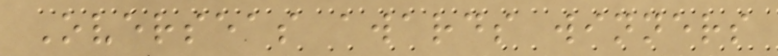Overseas awards winners
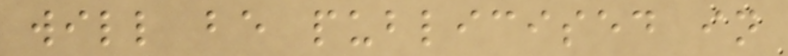will be publicised in
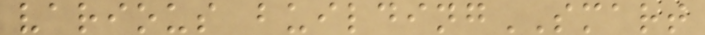various buildingSMART
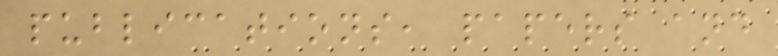publications, papers and
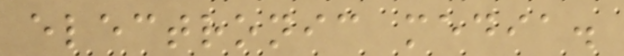electronic media.
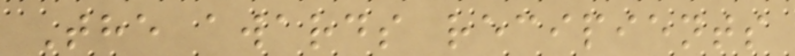The awards recipients
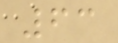63
